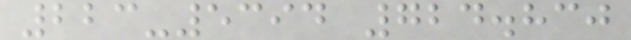223-5394 724.830
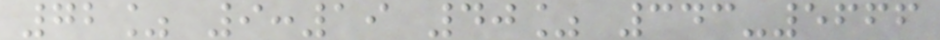72% 9:19 40% 343-5666
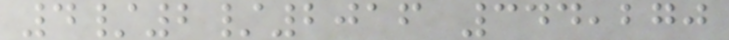4/2/2016 344,270
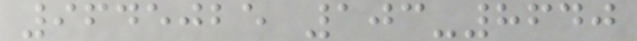9645025 103-8640
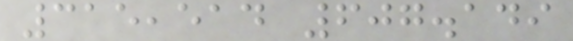315,514 607.149
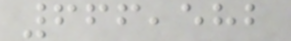666,582
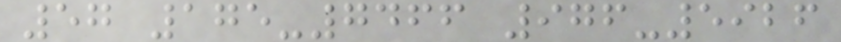57 175-7466 976-5926
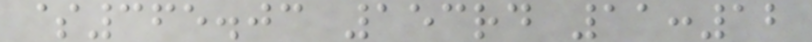$365.03 153rd 11:12
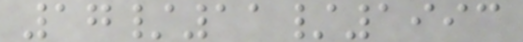17/11/1993
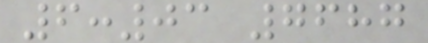6:03 7687
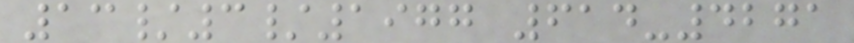13/3/1977 614-4271
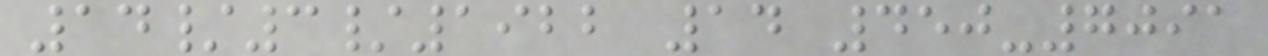14/3/1922 14 450-7091
